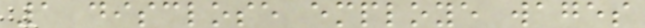1 disclose employe wages
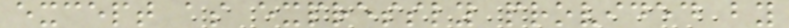except as expressly provided by
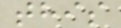this
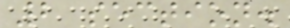2 section.
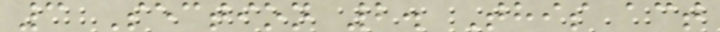3 Section 2. This act
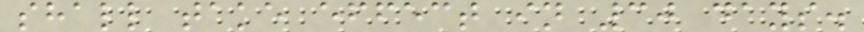shall take effect in 30 days.
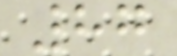87
